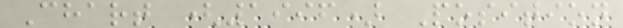Chart (1996) Position
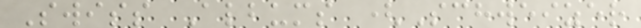Swiss Albums (Schweizer
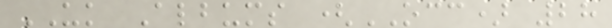UK Albums (OCC) 28
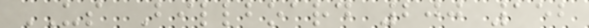US Billboard 200 152
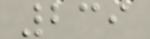239
